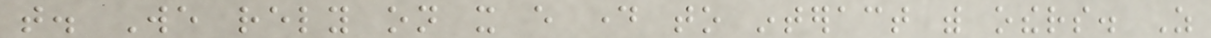that. We rely on it every day to interact with others. As
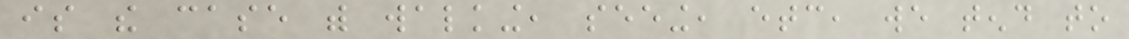is the case with walking, seeing, etc, we tend to
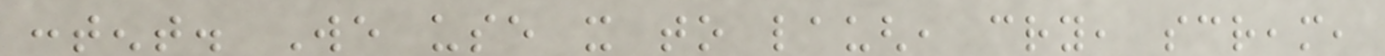content. We use it to laugh, cry, scream,
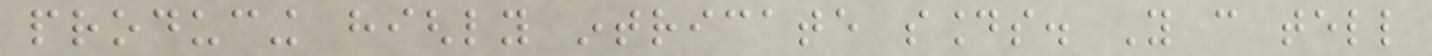producing highly intricate sounds. You can tell
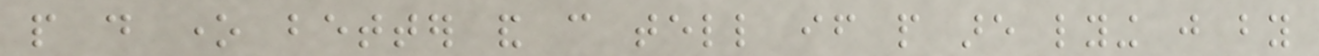people do one better and can tell if people are lying just by
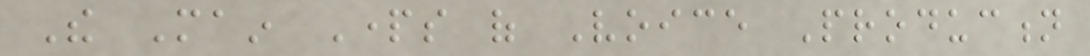The Main Parts of Voice Production
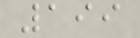199
